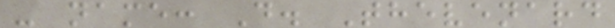- name: D. Thevenard
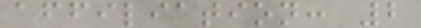affiliation: 2
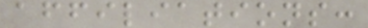affiliations:
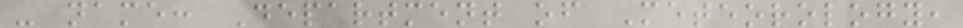- name: Department of Meteorology,
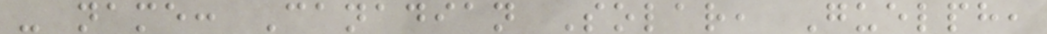- name: Canadian Solar, Guelph,
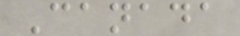Canada
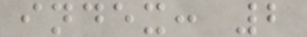index: 2
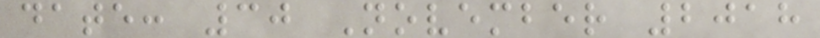date: 30 November 2018
